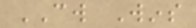CW Wins
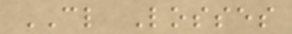CL Losses
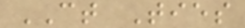CT Ties
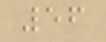56
